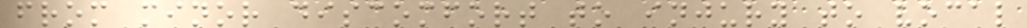from minor discomfort to injury to vocal
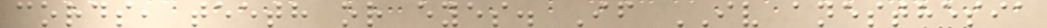cords, teeth or eyes. If IV anesthesia
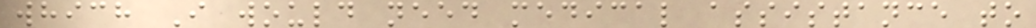which I would need medical assistance to
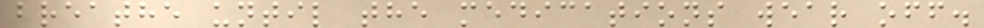breathe until the medications wear off.
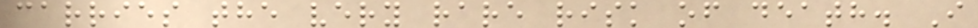carries the very rare risk of death. I
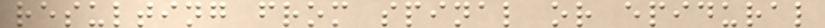resulting from spinal or epidural
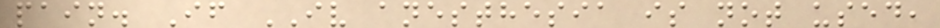pain. If IV anesthesia is not used,
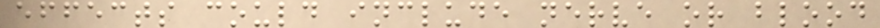effects could include nerve or blood
